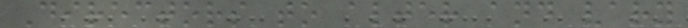Directors to alter and vary
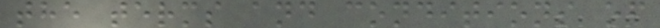the terms and conditions of
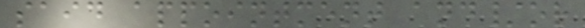said appointment and/or
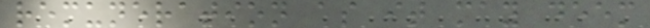remuneration as it may deem
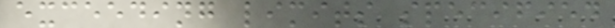exceeding limits specified
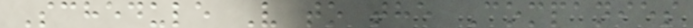Schedule V to the Companies
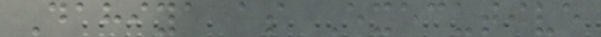Dahiya as Executive
